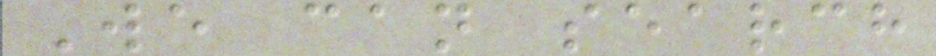We can search
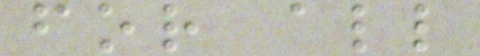for all
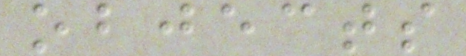objects
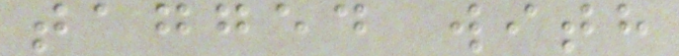tagged with
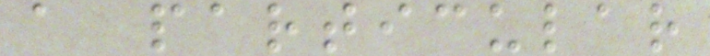a particular
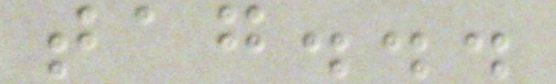tag...
